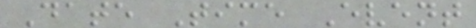Date Time Event
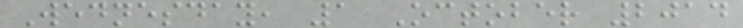Wednesday, 1 October 2014
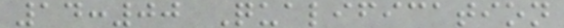14:00 Qualification
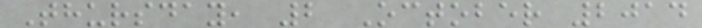Thursday, 2 October 2014
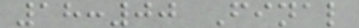18:00 Final
